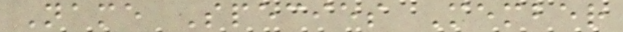Name Species Member
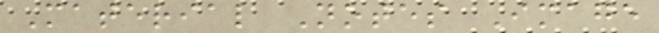Material Notes Image
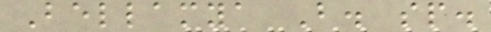Bellamya B. sp.
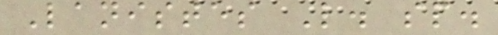Lanistes L. sp.
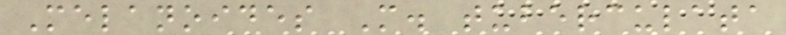Melanoides M. tuberculata
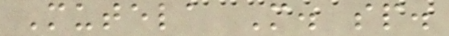Mutela M. sp.
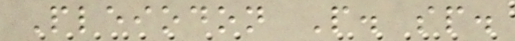Pleiodon P. sp.
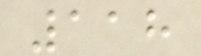118
